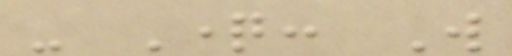- Question: Will
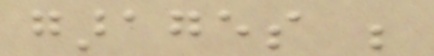garages be
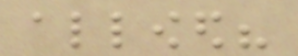allowed?
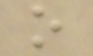o
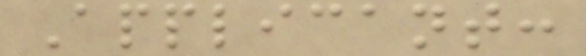Applicant:
